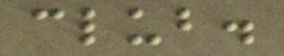club.
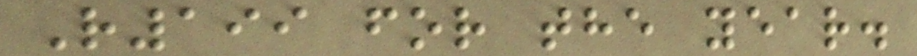R199 for the year.
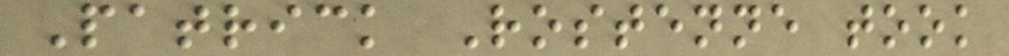Patrick Rostenne took
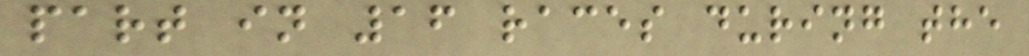part in 16 races during the
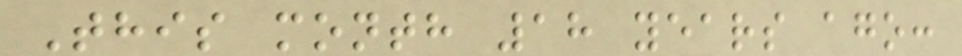This month 18 years ago:
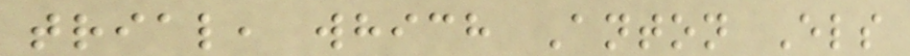trial, which Anton Els
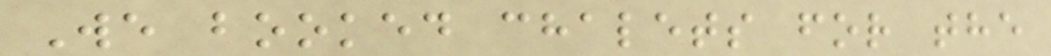We booked chalets for the
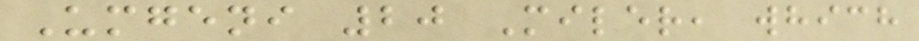Umgeni 20 Miler, which
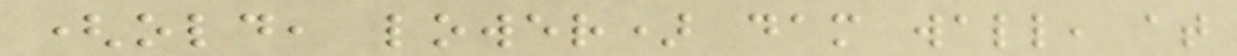(old, lower) dam wall, at
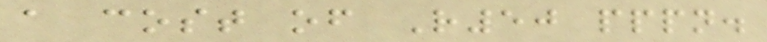a cost of R50 pppn.
